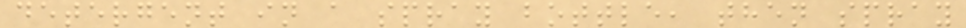detergent in a spray bottle, then spray
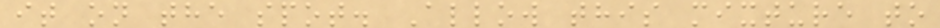it on the spot. Allow this mixture to
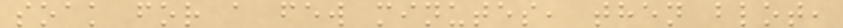soak for a few minutes, then blot,
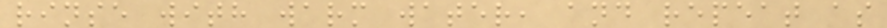rinse with warm water, and repeat as
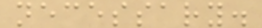necessary.
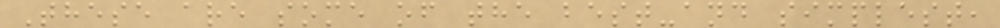These are some of the best-and simplest,
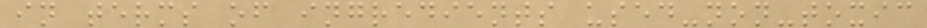in terms of ingredients used-non-toxic
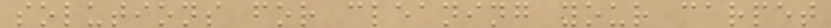solutions for cleaning your carpet
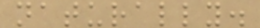naturally.
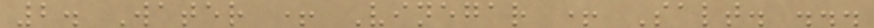2. Water + Vinegar + Salt. ...
